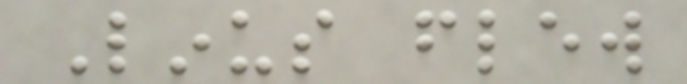Linus flew
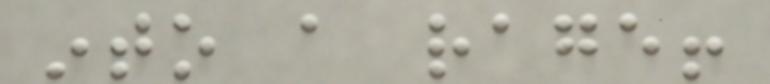into a rage!
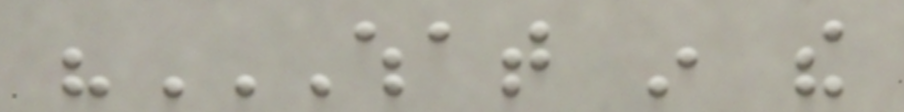"WHAT IN THE
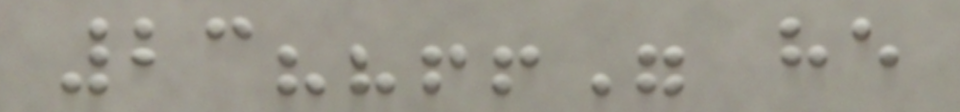23??!!" he
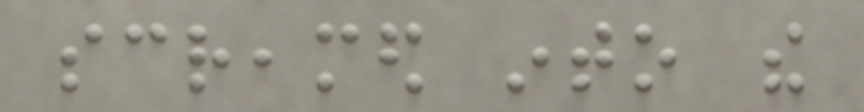screamed into the
